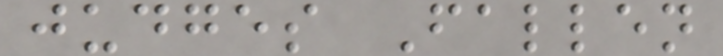judges Fallen
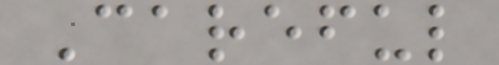Careful
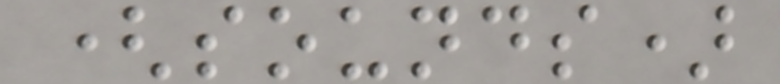(sounds)
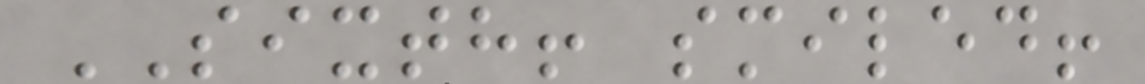SIXTH! smiled!
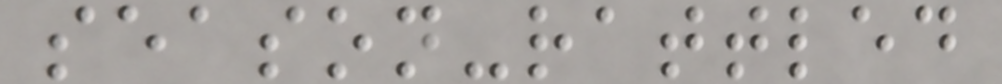season-rattled
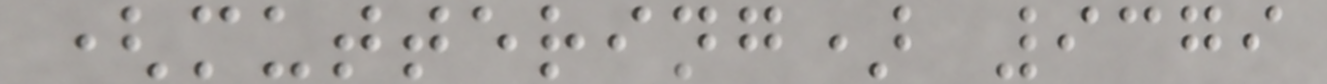(muttering) 9379
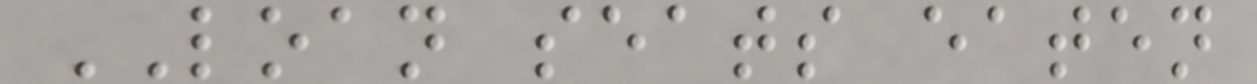LOAN seats eaten
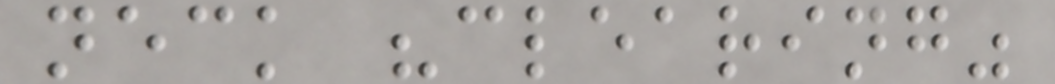neck "clearing"
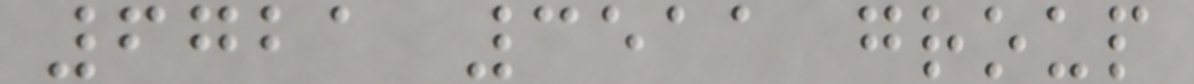6721 3511 group
